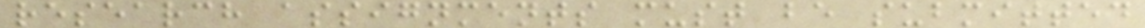research assignments must be submitted
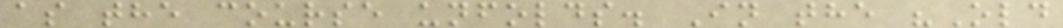as the course unfolds. In the "Old
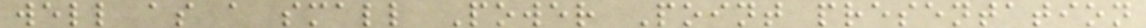well as a small Power Point presentation
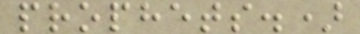prophets.)
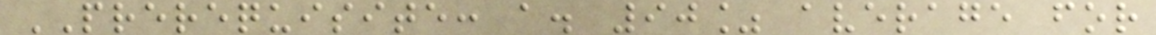PREREQUISITE: a. 90% average for
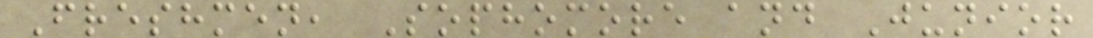Freshmen, Sophomore and Junior
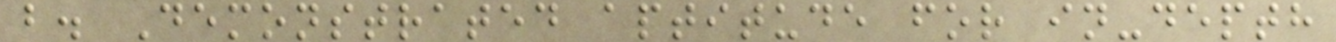b. Demonstrated aptitude for in-depth
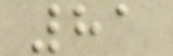81
